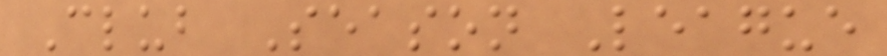Club Season League
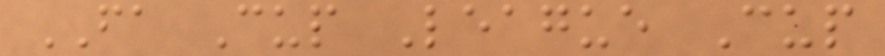FA Cup League Cup
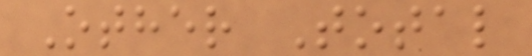Other Total
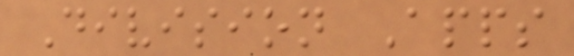Division Apps
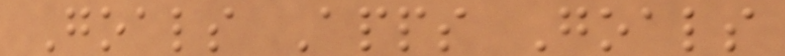Goals Apps Goals
